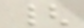{
